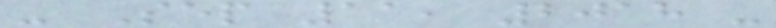- Sep 11, 2018 -
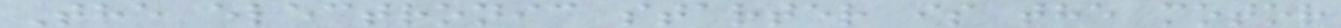The electronic starter is the motor
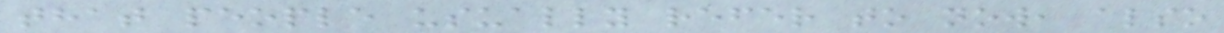that people usually refer to now, also
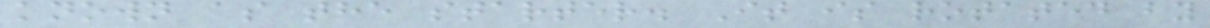known as the starter. It is rotated by
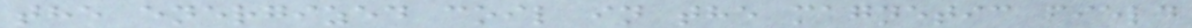the energized coil in the magnetic field
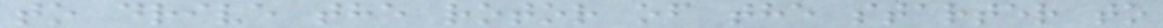to drive the rotor of the starter to
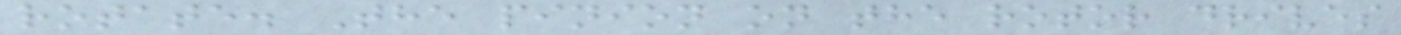rotate. The pinion on the rotor drives
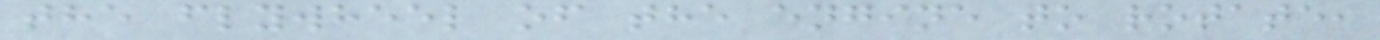the flywheel of the engine to rotate,
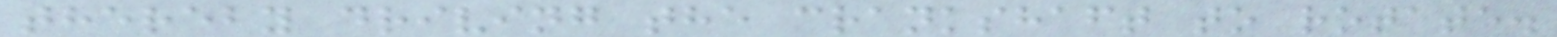thereby driving the crankshaft to rotate.
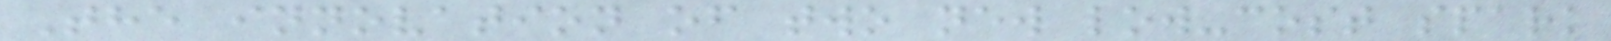The innovation of two new low-cost spark
